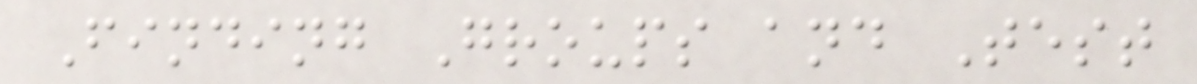Finding Groups and Test
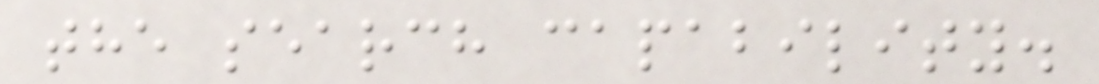the search capability.
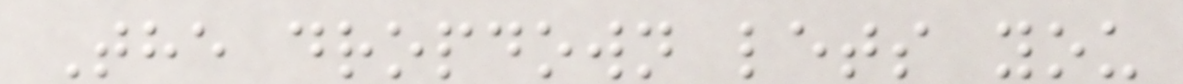The dropdown lets you
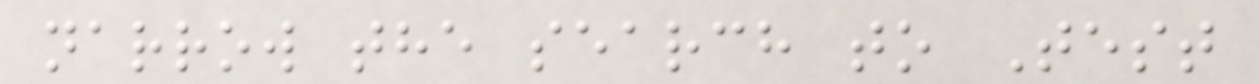narrow the search to Test
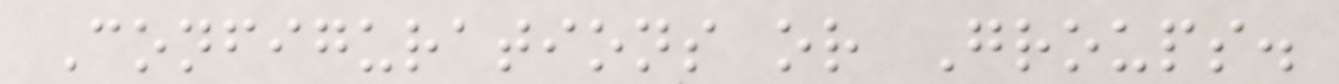Configurations or Groups.
